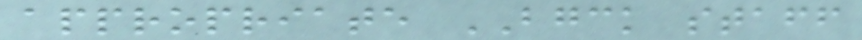appropriate BGCK staff
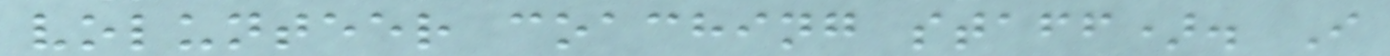volunteer coaching staff). I
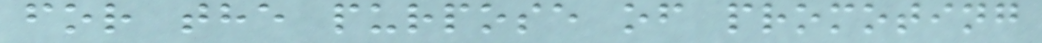for the purpose of promoting
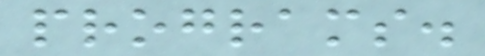programs.
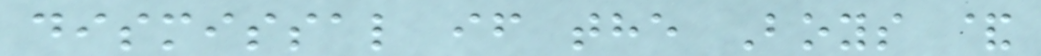dismissal if the Boys &
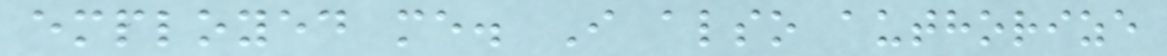employed me. I also authorize
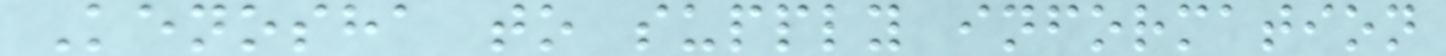Kenosha to supply information
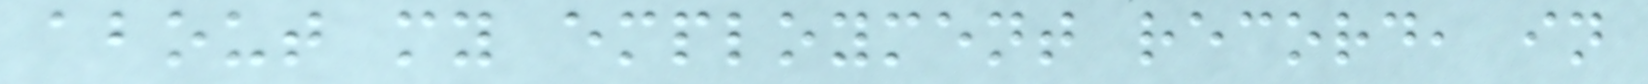about my employment record, in
